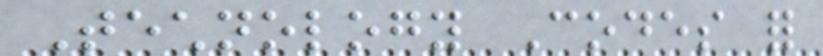Technology Codes for
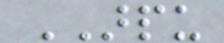ARPU
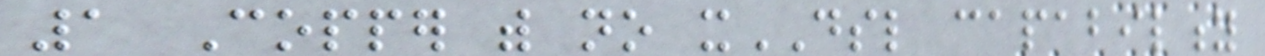1 Copper with no xDSL capability
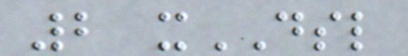2 xDSL
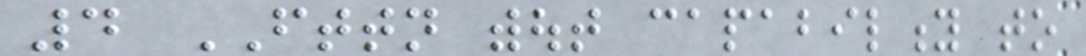4 FTTN without capability to
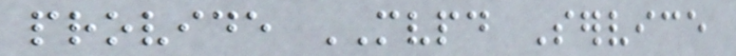provide MVPD Service
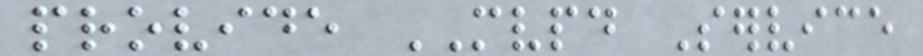provide MVPD Service
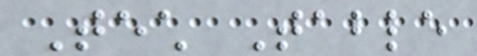Tech Table
